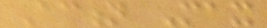Action Max
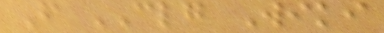From CLG Wiki
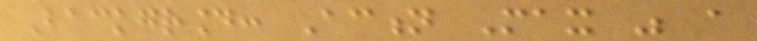Background: Action Max was a
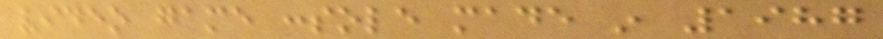video game console made in 1987
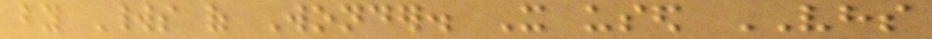by Worlds of Wonder. It used VHS
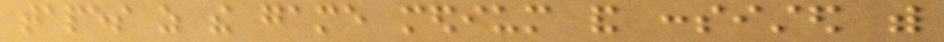tapes as the game medium and consisted with
